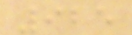925
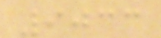9033
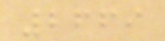2669
